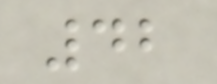42
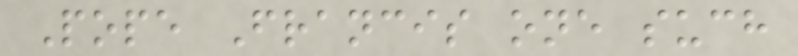Pope Francis one such
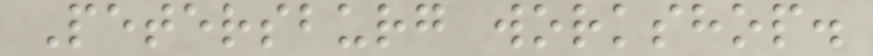Petersburg workshop.
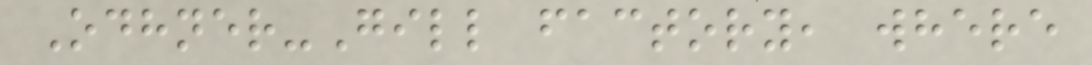Odhner-Gill factory, where
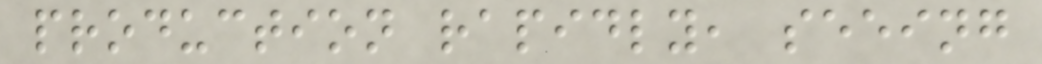production rapidly, seeing
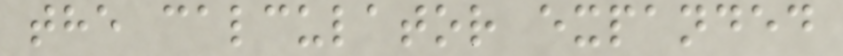the calculator expanded
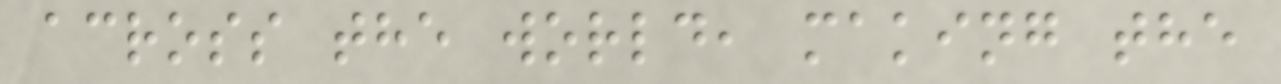across the world, making the
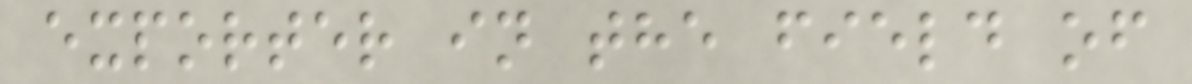exporter in the field of
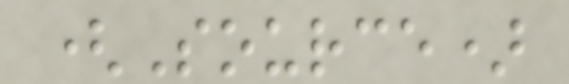(Source)
